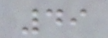49
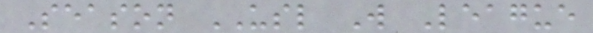Season USL W League
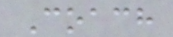Coach
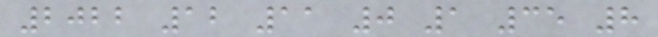2022 12 11 0 1 35 8
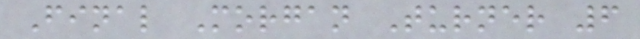Final Morgan Turner 6
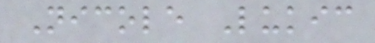Nicole Lukic
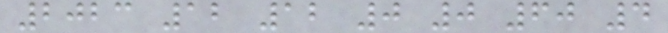2023 12 12 0 0 60 4
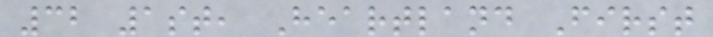32 1st, Heartland First
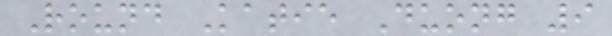Round Katie Duong 9
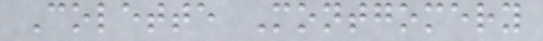Colette Montgomery
